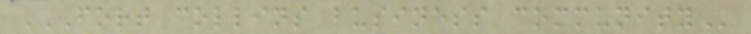FORT COLLINS BUSINESS COMMUNITY
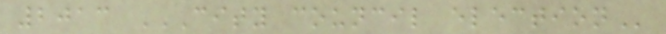2013 CITY COUNCIL ELECTION
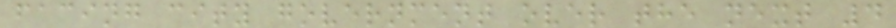facing city government over the next 4
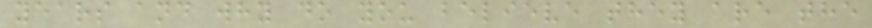years and why do you believe they are the
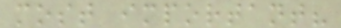most important?
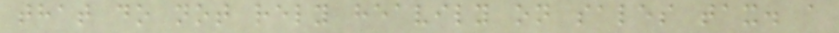that do not rely heavily on sales tax. a
